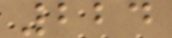224
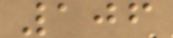106
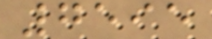7595
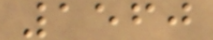1560
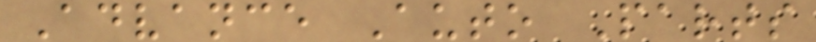Advance Auto Parts
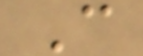C
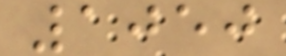1050
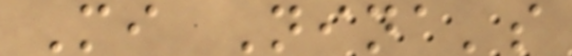Mi Nina's
